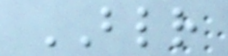BLR
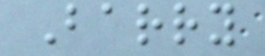Barry
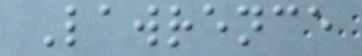Lawrence
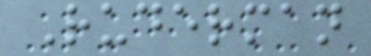Ruderman
